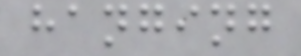hanging
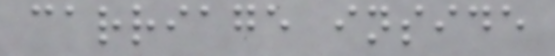carriage inside
